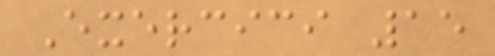Exercici 15
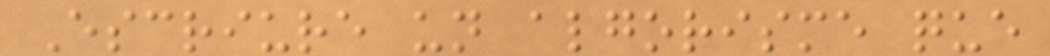Escriure un algorisme que
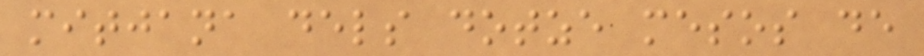mitjana dels dotze mesos de
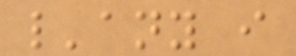l'any i
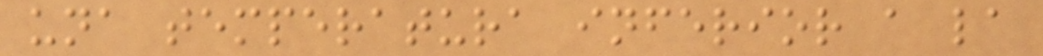una temperatura inferior a la
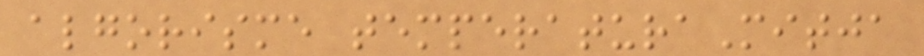algorisme temperaturaMitja
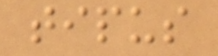tipus
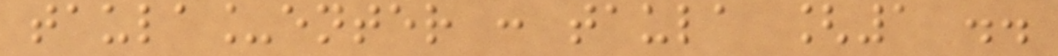taula_enter : taula [1 ..
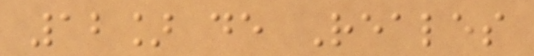12] de Reales
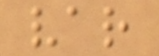var
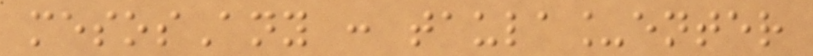mesosAny : taula_enter
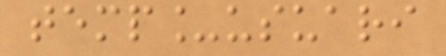temp_usuari
